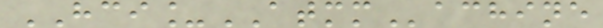HCI_ATMMachine
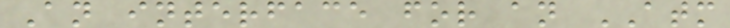An interface for an ATM
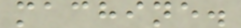machine.
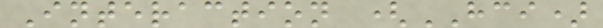Interaction (HCI)
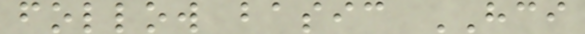follow basic HCI
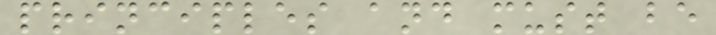principles and must be
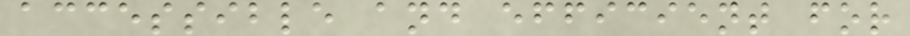accessible and efficient for
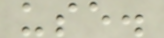use.
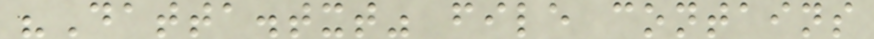"Datta.txt" file contains
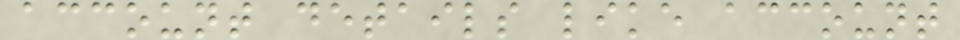account details like account
